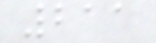211
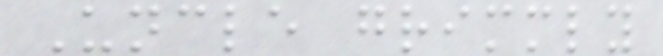Uncle grimmly
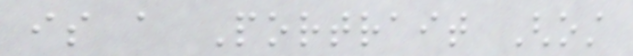is a Portrait Ghost
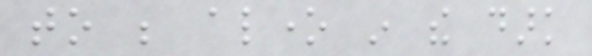to be alone in the dark
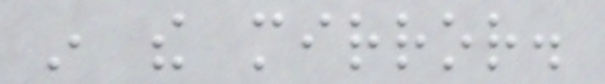in the mirror.
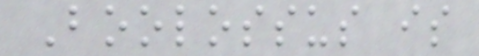Boolossus is
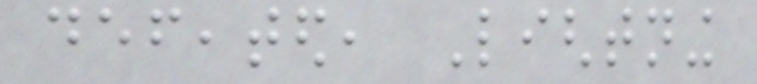defeated, Lightning
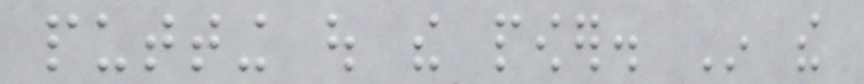putting out the power. In the
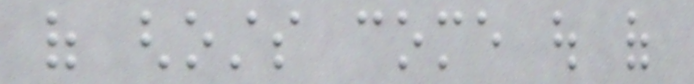of ghosts come out of
